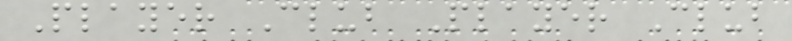Player Club Player Club
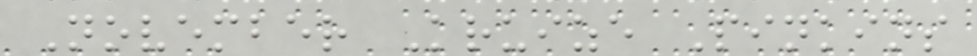November Kruize Pinkins
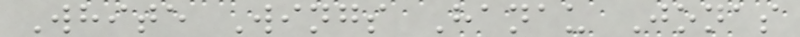White Wings Hanau Jonas
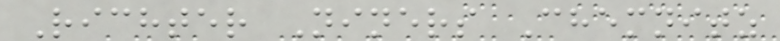Richter Niners Chemnitz
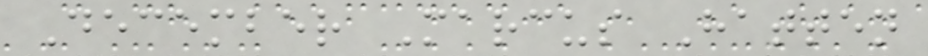December Marcus Hatten
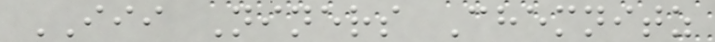III Niners Chemnitz
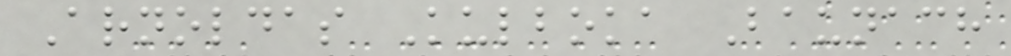Arnoldas Kulboka Baunach
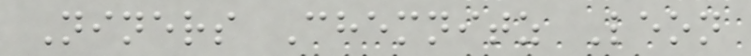Niners Chemnitz Leon
